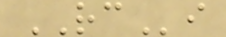RCi
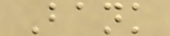Bank
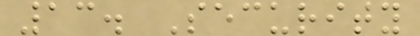13. Security
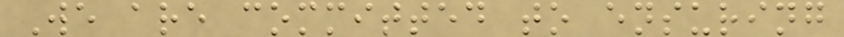We are committed to ensuring
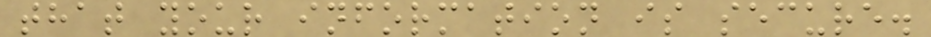that your information is secure.
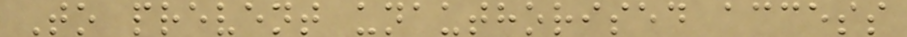To prevent unauthorised access
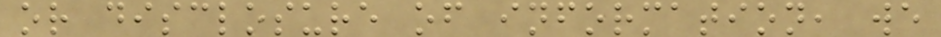or disclosure of information, we
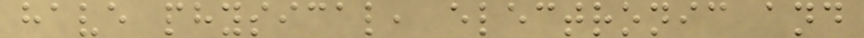have physical, electronic and
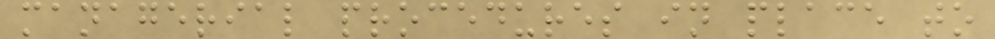managerial procedures in place to
